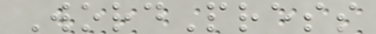WordPress
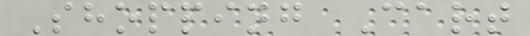Shopping Cart
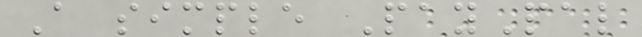A simple PayPal
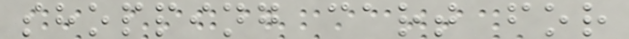shopping cart for
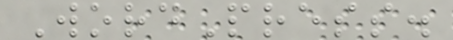WordPress.
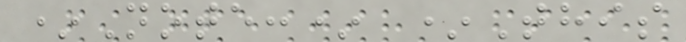*Note:* *This
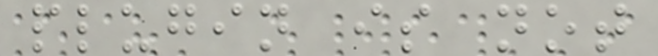plugin is not
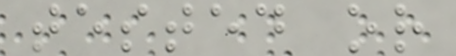tested or
